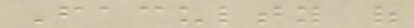Faculty of
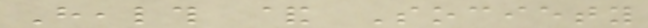Health & Society
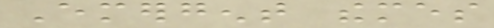Emergent themes
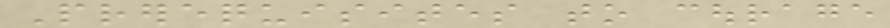Prerequisites to courage
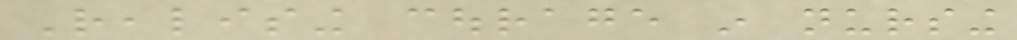Realising courage in nursing
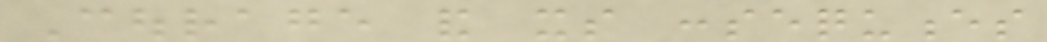Courage and its consequences
